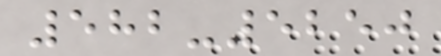582-5250
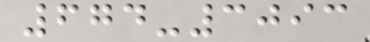674-3093
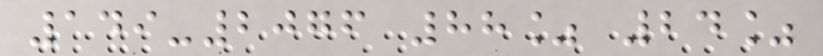149-2076 88% 24%
